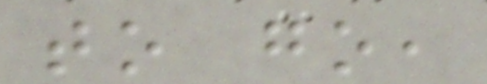to go,
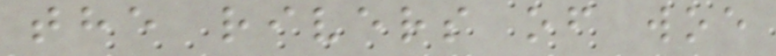the rivers of woe
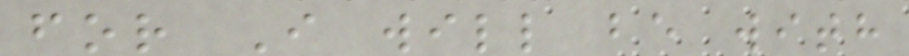for I will be with
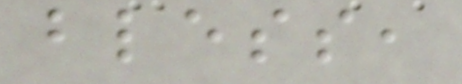bless,
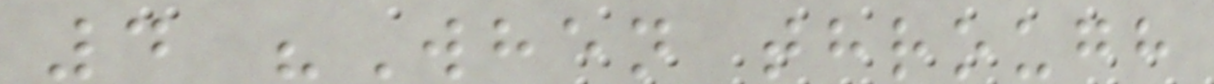4 "When through
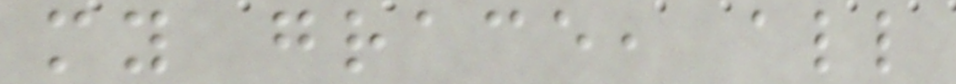my grace, all
